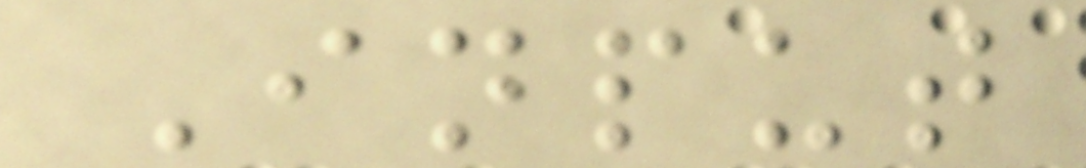Input
